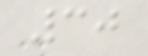30
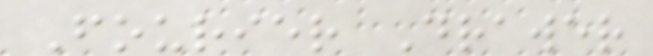Fourier Drawer
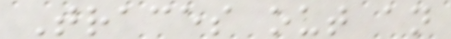Traces out an
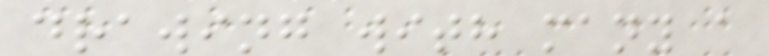drawing with many a
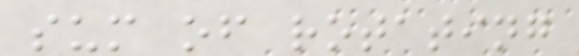sum of rotating
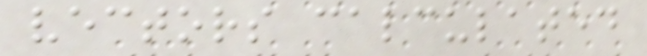vectors calculated
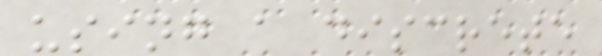using a discrete
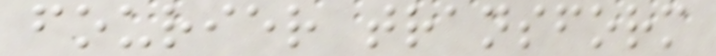fourier transform
